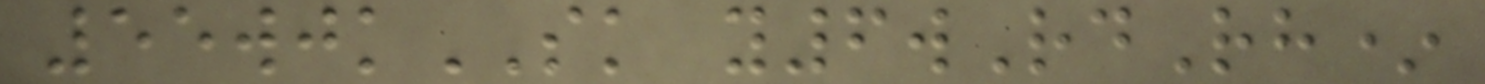55wjkSK y6wRdRh*
